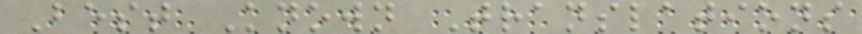Best Known Translations
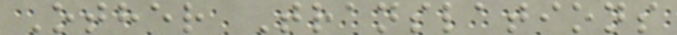Other Translations
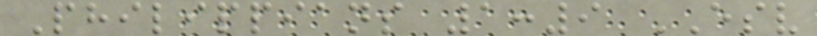Philippians 1:9 ESV
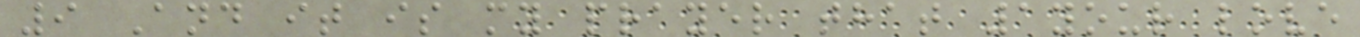9 And it is my prayer that 1your love
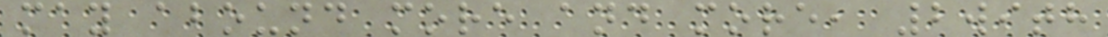may abound more and more, 2with
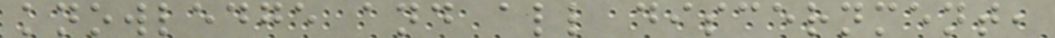knowledge and all discernment,
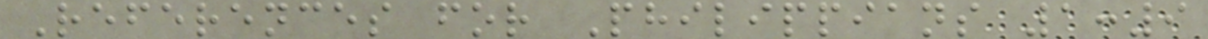References for Philippians 1:9
